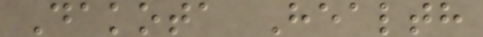Dakota Health
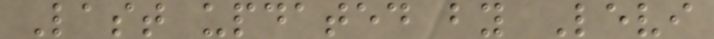Last updated by Levi
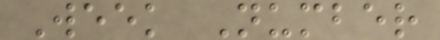Week Number
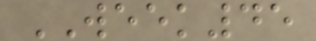WEEK45
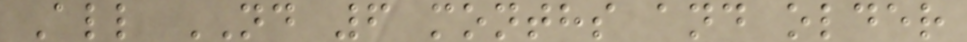All ND 6 months and older
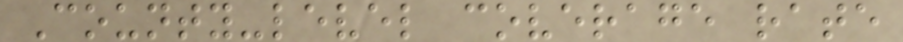County-level coverage rate
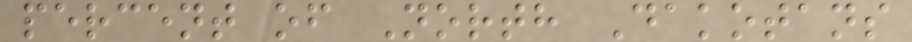percent of North Dakotans
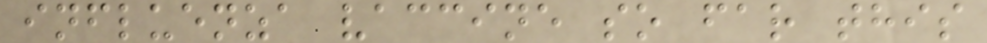influenza vaccine so far this
